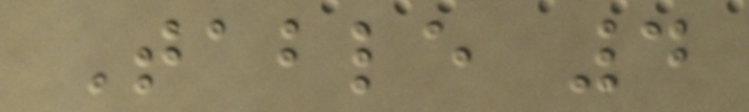Table 4
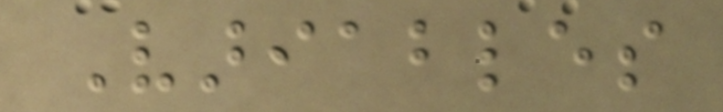Variables
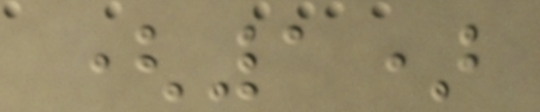(1)
